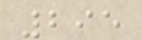295
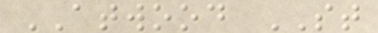ATWOOD ST
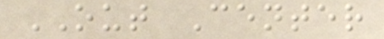OUT Center
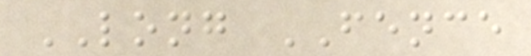LONG FENCE
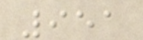951
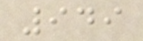949
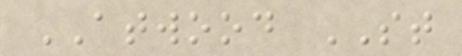ATWOOD ST
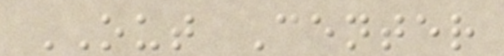OUT Center
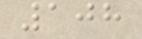108
